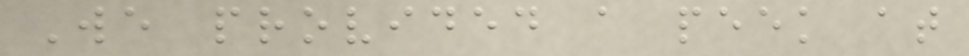We provided a peek at
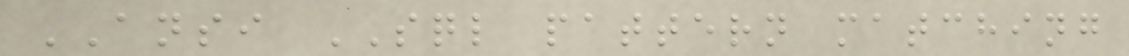ANSI SQL pattern matching
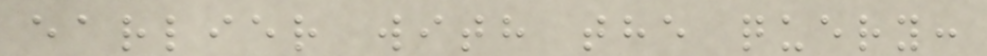earlier with the query:
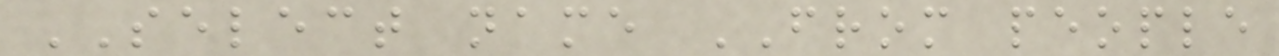SELECT name FROM people
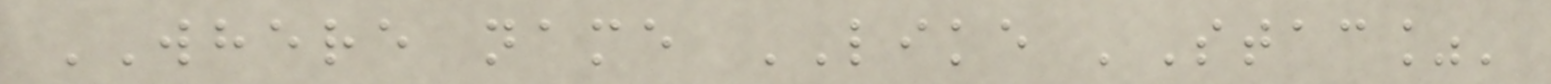WHERE name LIKE 'Stac%'
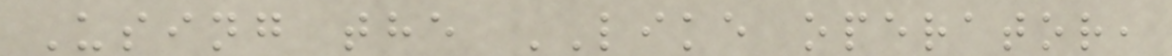Using the LIKE operator,
